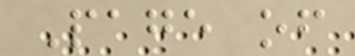Page of
